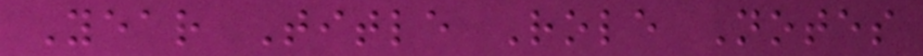Year Title Role Notes
